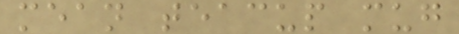mean teacup mug
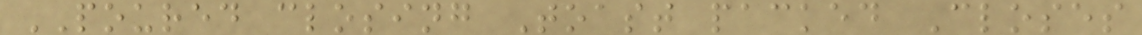POURED closing Toast packed Closes
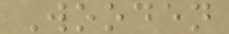Wooden
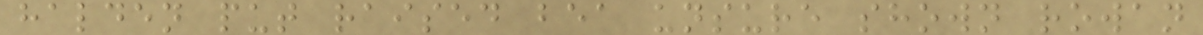halden put raised bea unsure shown rowan
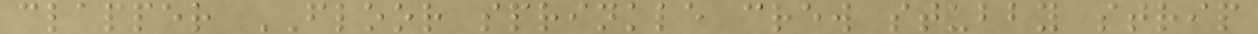clapper FLOOR sprinkle crew stubby strip
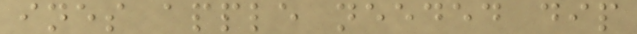ines apple needed dip
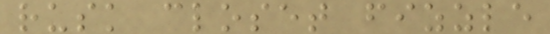rusk closet fizzle
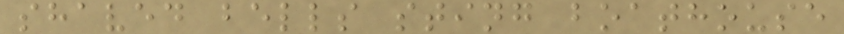shaved bells sting boathouse
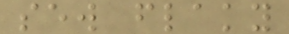sew flaky
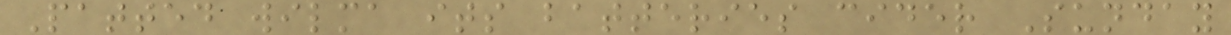Patted wilma its batteries cider Sunday
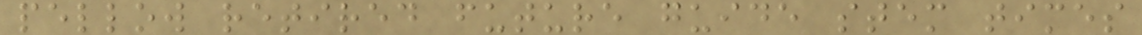pellow retired future guide stem times
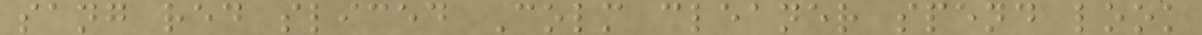sang red sliced Colm cleaner spend look
